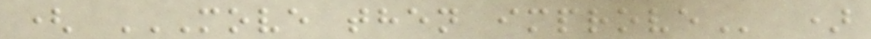( MOVE THEN IMPROVE )
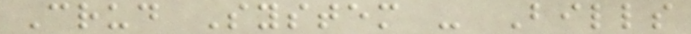Crud System - Bills
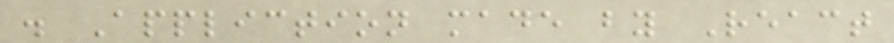. Appliction made by React
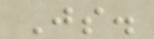Js.
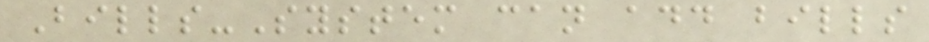Bills-System can add bills
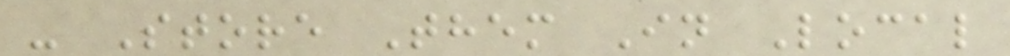- Store Them In Local
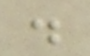.
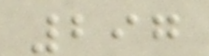297
